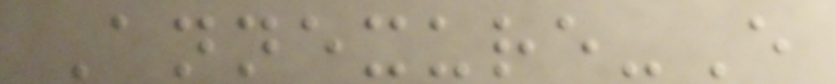Annexure-E
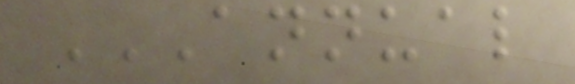ANNUAL
